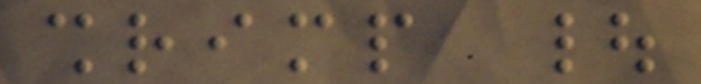shrimp |
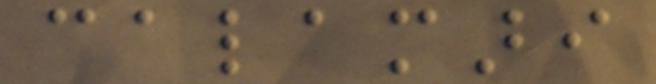calamari
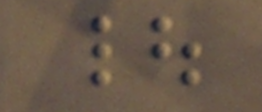|
